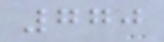770
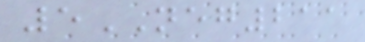5NEG211
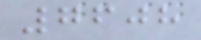7608
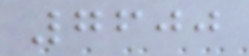7600
